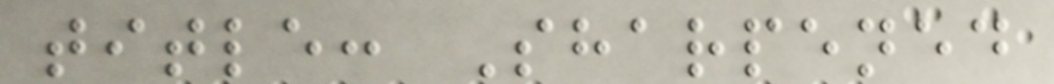title: Sharpened
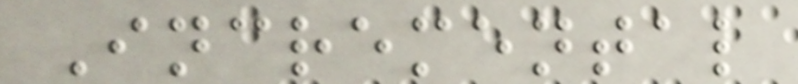Incremental
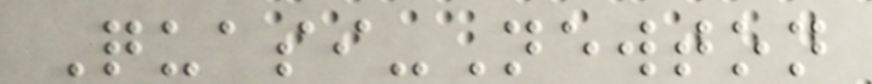Quasi-Newton
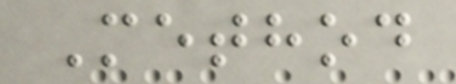Method
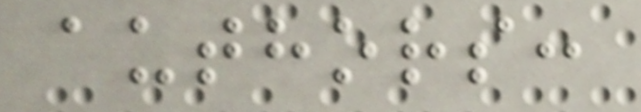authors:
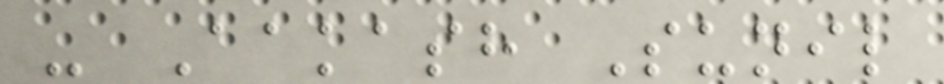- Aakash Sunil
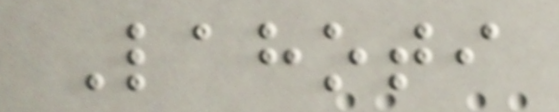Lahoti
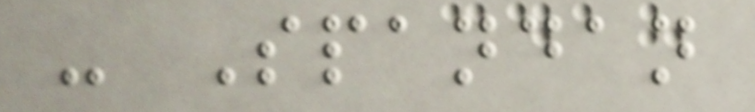- Spandan
